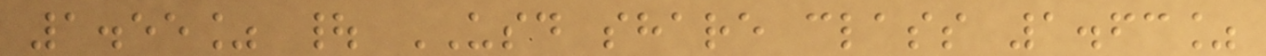1.55% | USD share class 1.63%
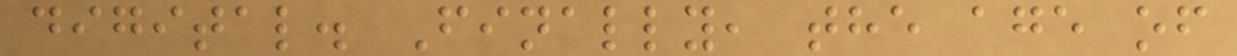digital. Finally, the age of
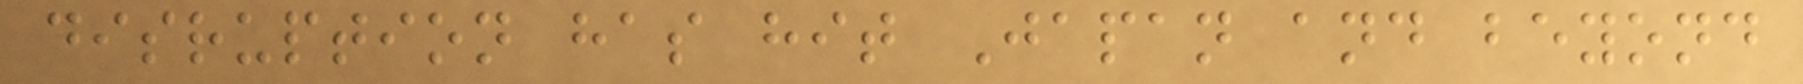disruption has hit Japan and beyond
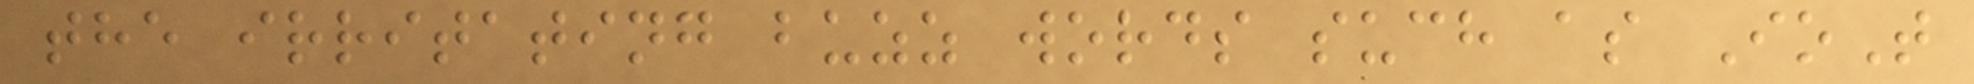the irritating buzz words such as IoT
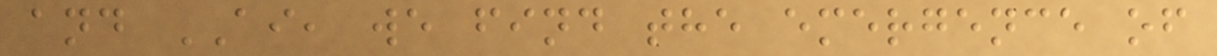and AI, we find the emergence of
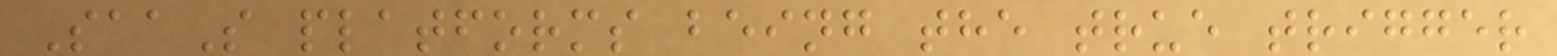SaaS platforms being the true trigger
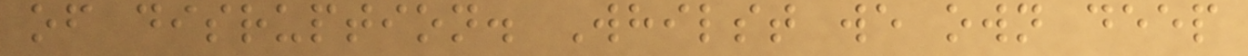of disruption. Whilst we own deep
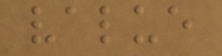value
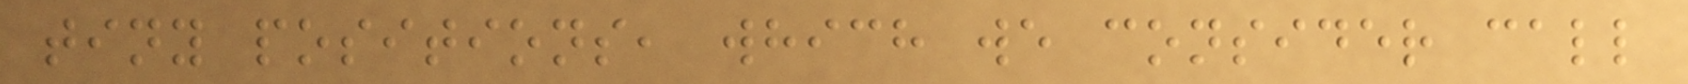tiny positions, which we consider call
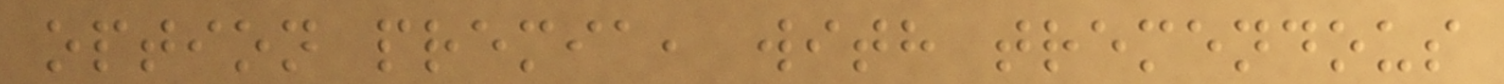option premia, with tremendous
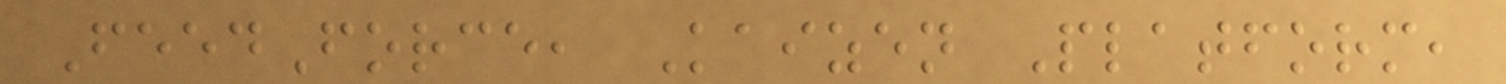FeedForce, Kaizen Platform,
